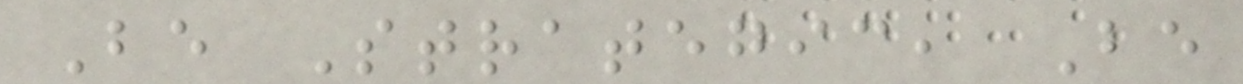Be Strategic, Be
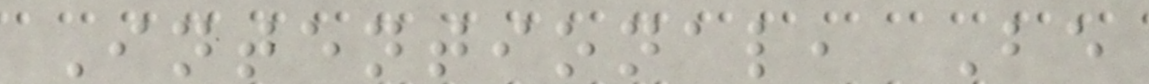Intentional, Be
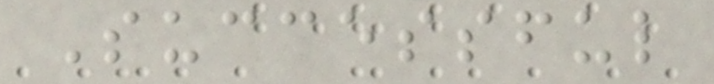Successful
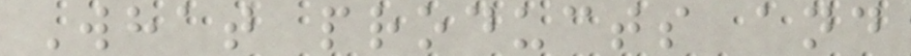What products and
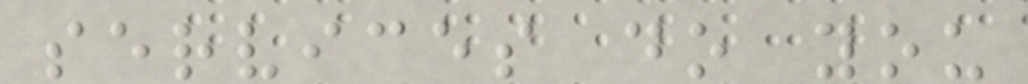services do you
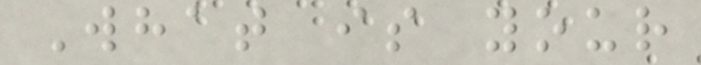What is your
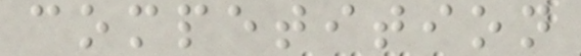competition
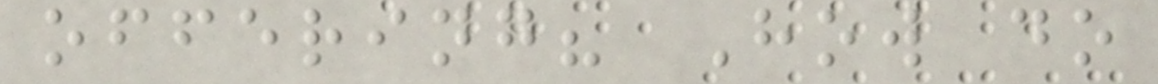offering? How do
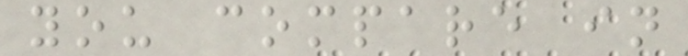you compare in
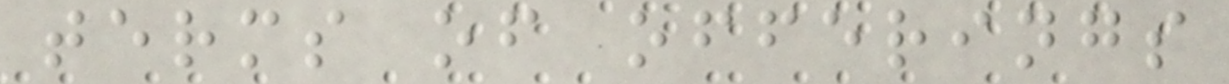terms of offerings
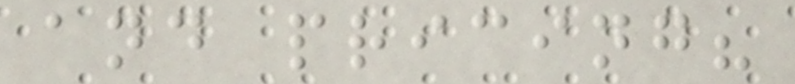and pricing?
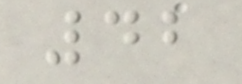42
